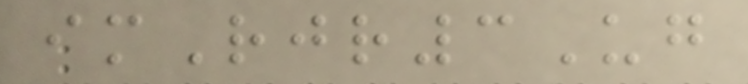imRjr3Ug
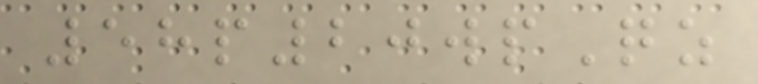58p20wpQz
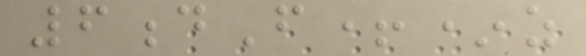6dF+*z
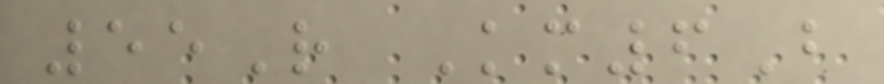55R Km6B
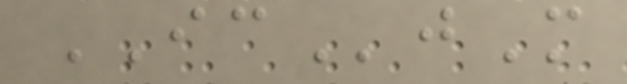ICjM
